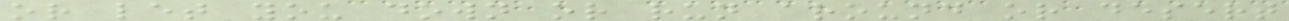or let you down or run around or desert
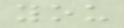you
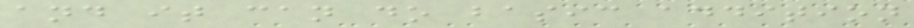and it can do basic addition
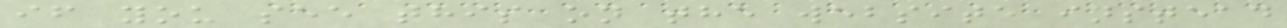if you see this on the website instead
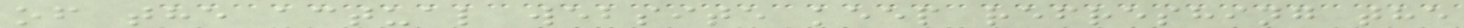of the actual website keep refreshing the
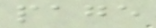page
